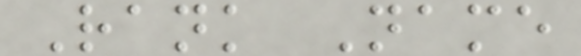Rank Name
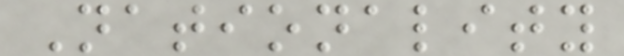Nationality
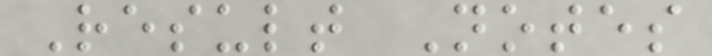Result Notes
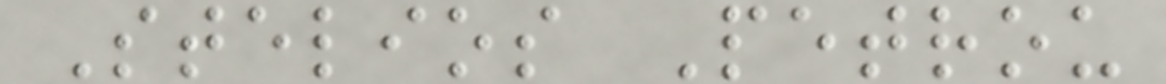Stelios Petrou
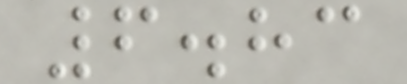6.83
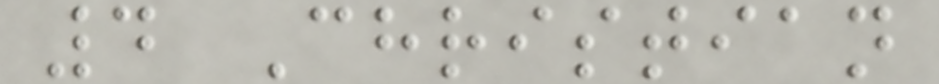4 Christian
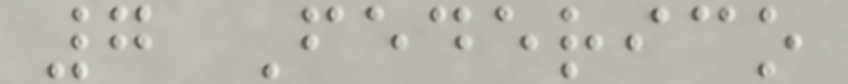7 Federico
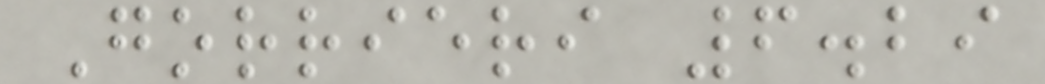Gorrieri 6.29
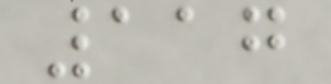117
